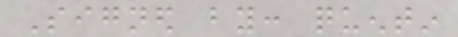Signed by: quentin
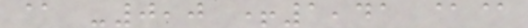@ -0,0 +1,41 @@
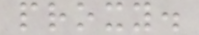proxy.
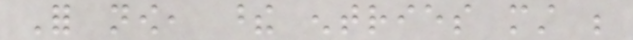For now, these entries must be
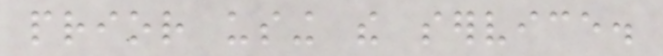prior using the service.
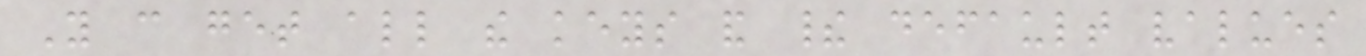You can get all the keys and their default values
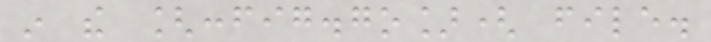in the [config.go]( file.
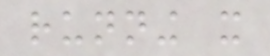running it
